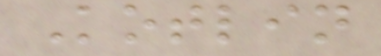Kotlin
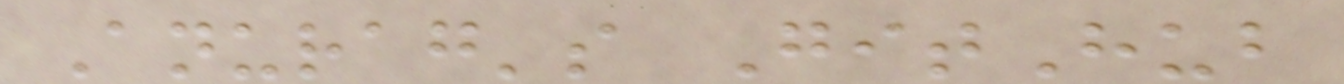Anurag's GitHub
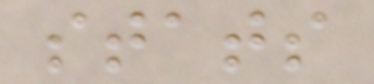stats
